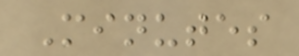Minutes
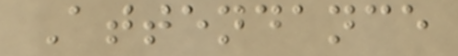Attendance
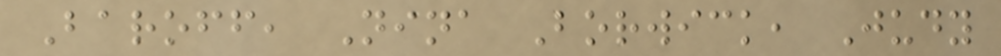Baroff, Nina Borwick, Judy
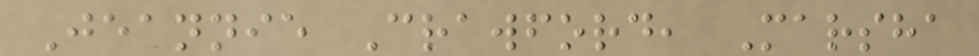Jeannie Crawford, Marsha
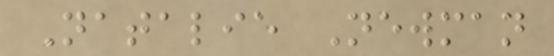Natalie Newman
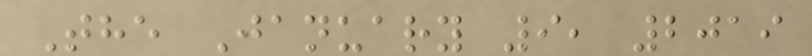The January 9, 2019
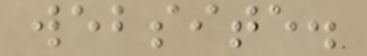website.
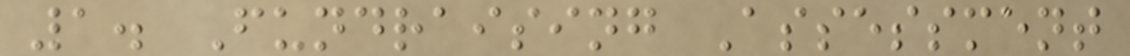1. Fundraising Assessment
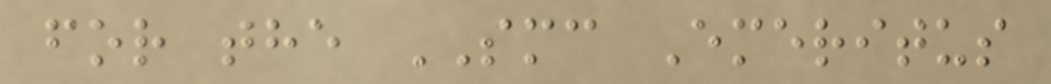for the SMC Emeritus
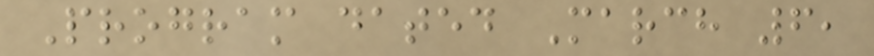Program dated March 6,
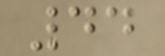44
